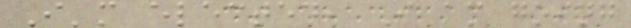I'm elected, I am going
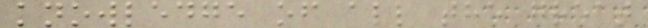knowledge of all the great
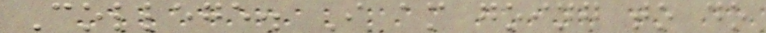College. I am going to do
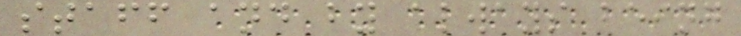staff and by always being
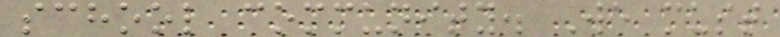school community. We must
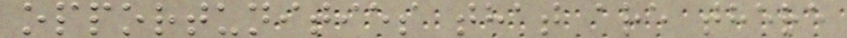opportunities that are there
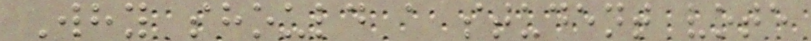Why should a student vote
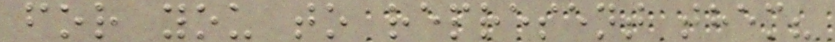for you to represent them?
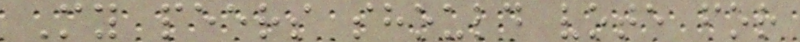My peers should vote for
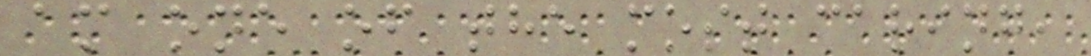am one of the most caring,
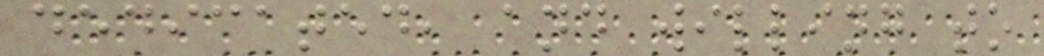dedicated, and willing to
